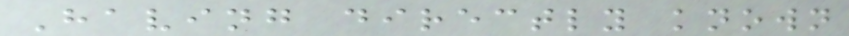Having directly known
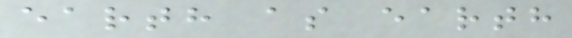earth as earth
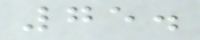75.
